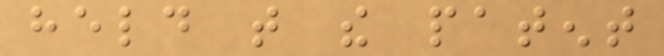held that the patent
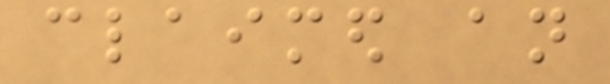claimed an
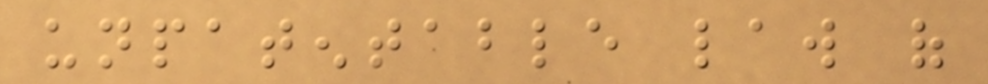unpatentable law of
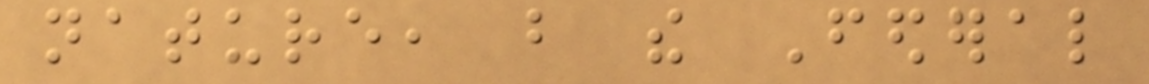nature, but the Federal
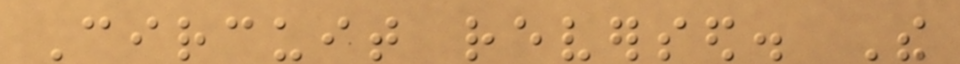Circuit reversed. The
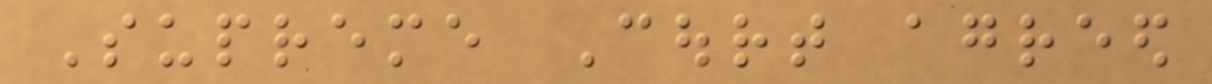Supreme Court agreed
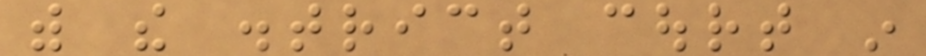with the district court in
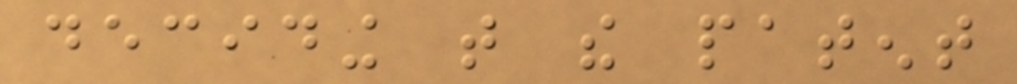deciding that the patent
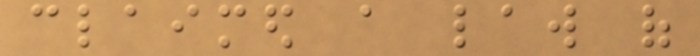claimed a law of
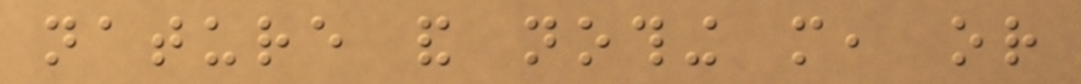nature and nothing more, or
